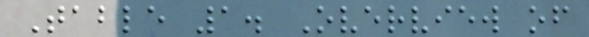Table 1. Overview of
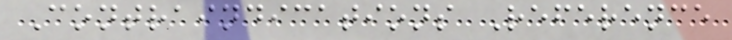Contraindications Reference
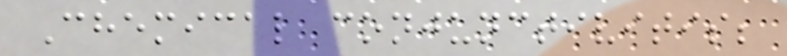Chemical conjunctivitis;
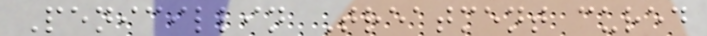Penicillin Treatment cured
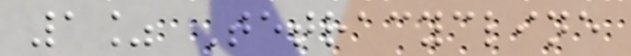1% Tetracycline
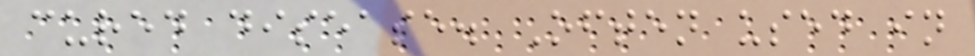cured disease. Often used in
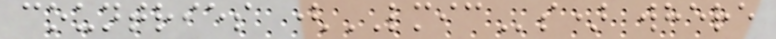countries (LMICs) where
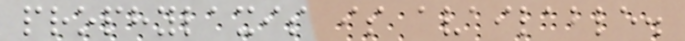prophylaxis is available.
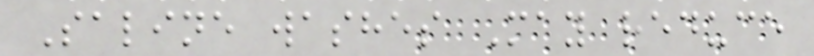Saline washes May reduce
